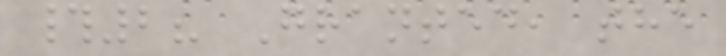#2? Granted, the
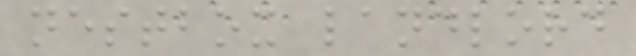nestbox landlord
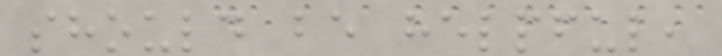should be helpful,
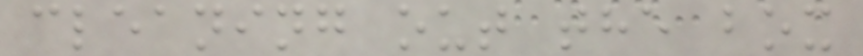cleaning out the box
